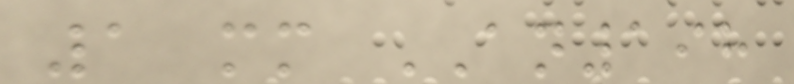1 mm AN198
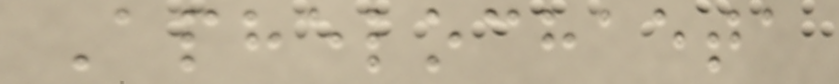Aphelochaeta
